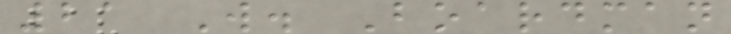21 W. Boardman
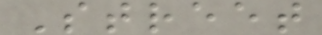Street
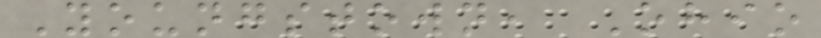Youngstown, Ohio
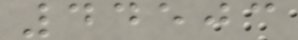44503
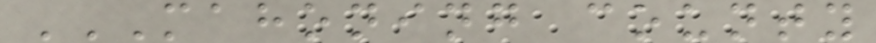MAHONING COUNTY
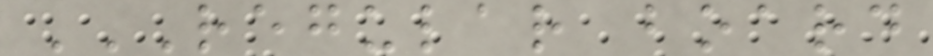REGULAR BOARD
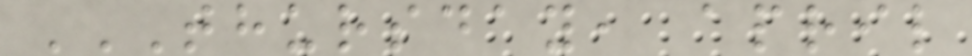THURSDAY, APRIL
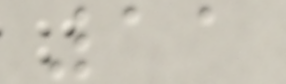11
